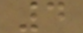4
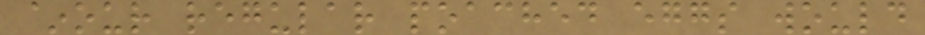~our regular poached eggs would
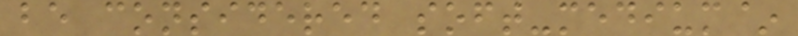be considered soft-medium~
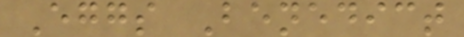Eggs Benedict
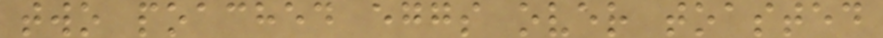two poached eggs over toasted
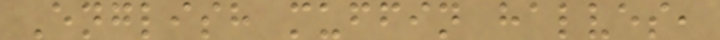English muffin halves,
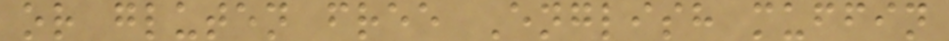or gluten free English muffin
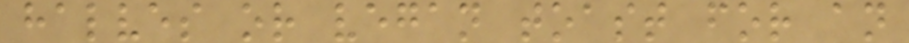halves or vegan toast for an
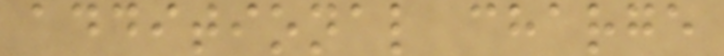additional charge
